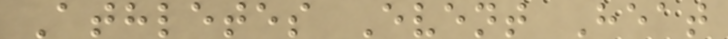Athletes Event Heat
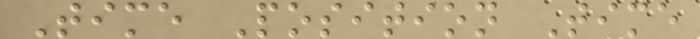Time Position Time
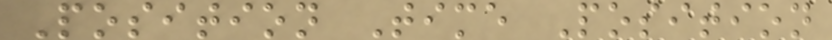Position Time Position
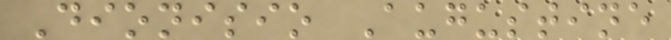Dionisio Augustine
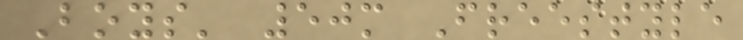Boys' 50m Freestyle
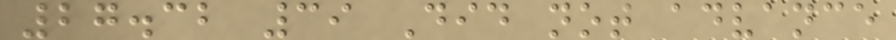27.32 39 Did not advance
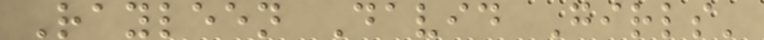Rayleen David Girls'
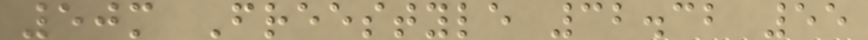50m Freestyle 32.32 55
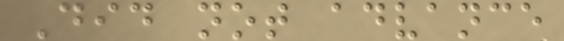Did not advance
